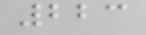223
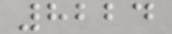8224
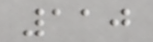110
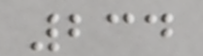234
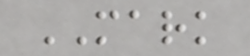MARK
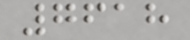7618
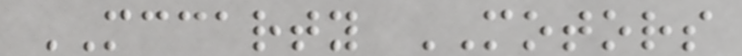MCCARTY MOTORS
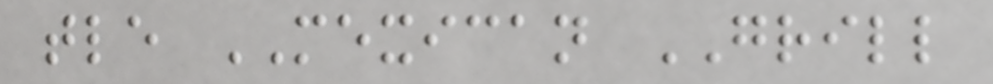tle MEXICAN GRILL
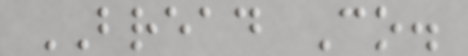BREAD Co.
